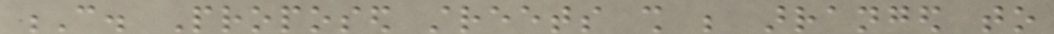C. Proposed streets shall be arranged to
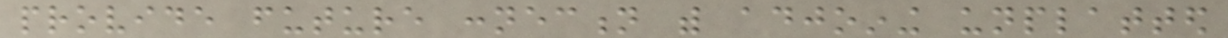provide future connection with adjoining unplatted
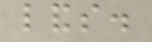lands.
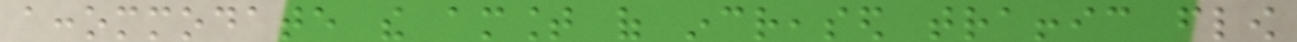accommodate the amount of increased traffic flow
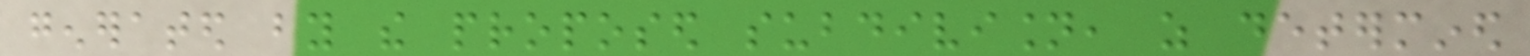generated by the proposed subdivision, as determined
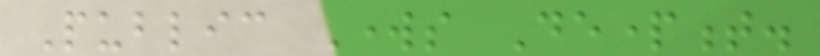Public Works Department.
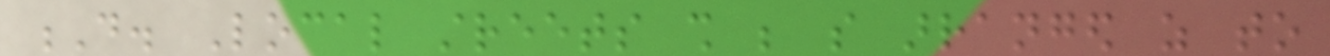D. Local streets shall be so arranged as to
